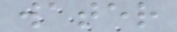water
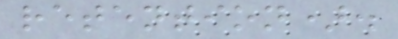retention).
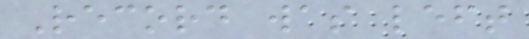Record was left
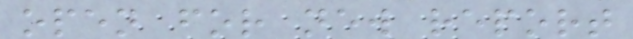open for new report
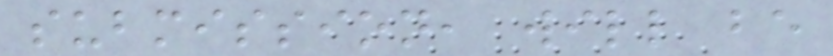submission, will be
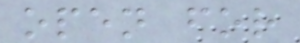open for
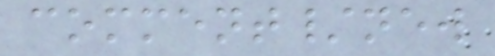comment/new
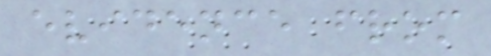evidence from
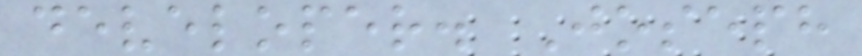developer. Joseph
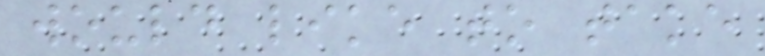would like to take
